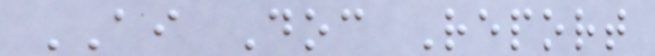AI Doc Report
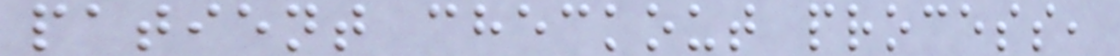patient checkout process,
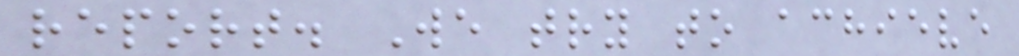report. We try to achieve
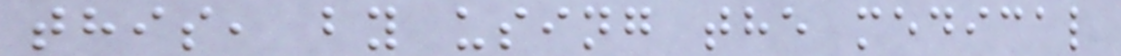this, by using the medical
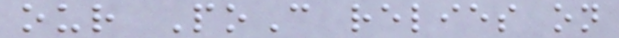our PoC relies on
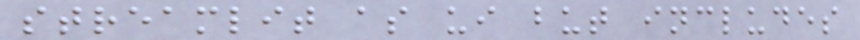streamlit as ui but includes
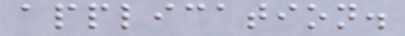application.
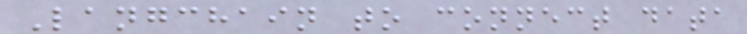Langchain to connect data
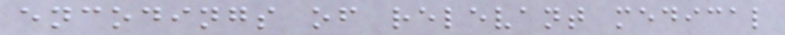encodings of relevant medical
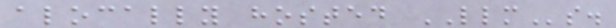alocally hosted LLMs.
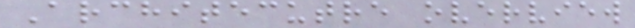Architecutre overview
